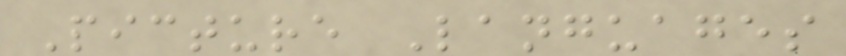Picture Languages
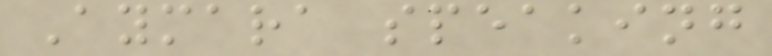Aymara speaking
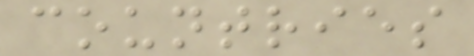countries
